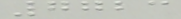7723
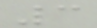3
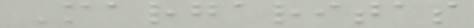Margaritas
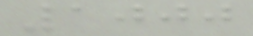1000
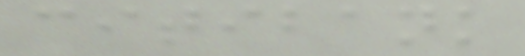citibank
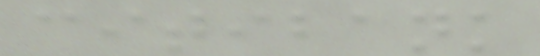citibank
